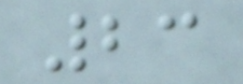23
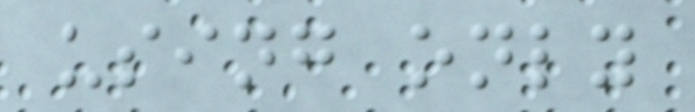using only
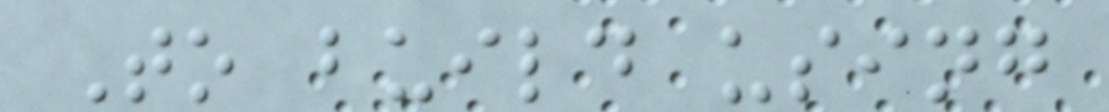To build using
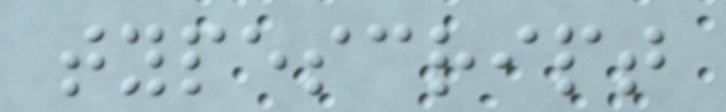typescript
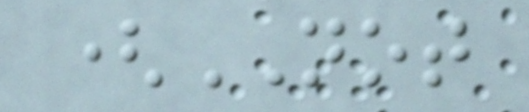(NOT
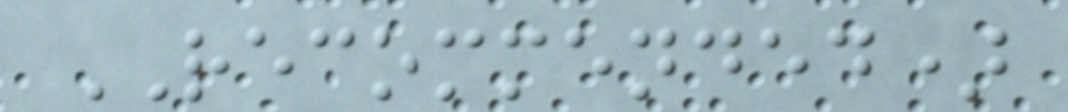RECOMMENDED)
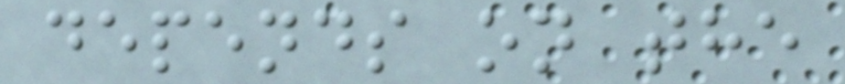depends on the
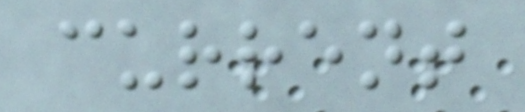current
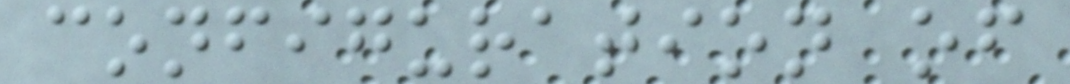configuration of
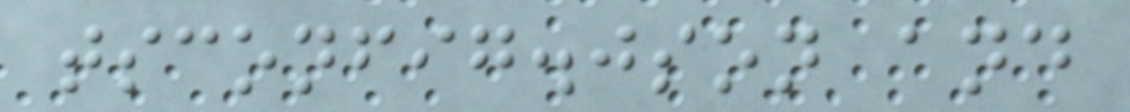tsconfig.json and
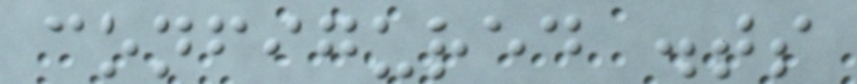configured .ts
